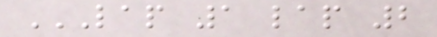LAP 1 LAP 2
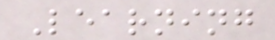Learning
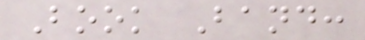Book Band:
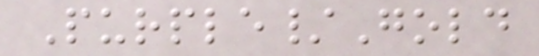Purple/Gold
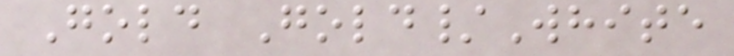Gold Gold/White
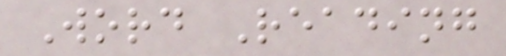Word Reading
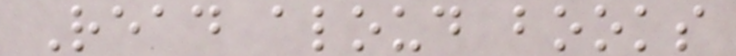Read aloud books
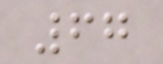67
